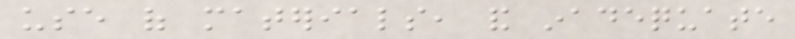use of materials, and inadequate
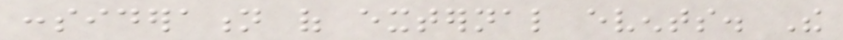consideration of external events. The
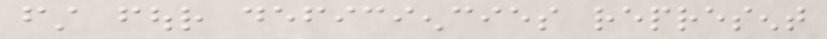first four deficiencies represent
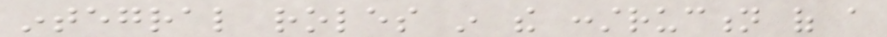integral roles in the construction of a
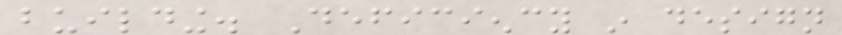building. Deficiency in design
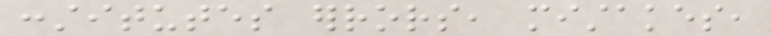constitutes errors, mistakes,
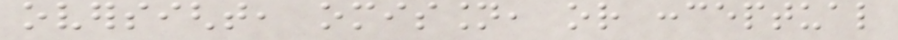oversight, omission, or conceptual
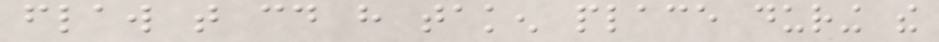flaw that could have taken place during the
